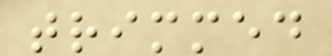trimmed
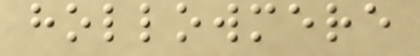hollowmere
